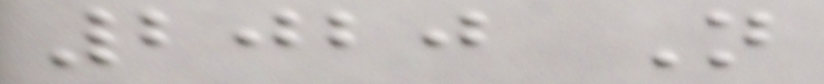2020 Not
